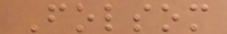Folsom
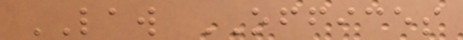LAW OFFICES
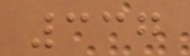337
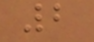2
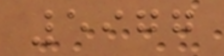5977
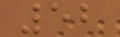52
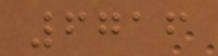6716
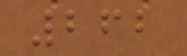262
